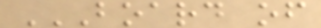BOARD OF
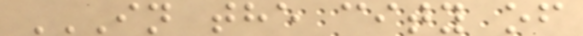IN THE CITY OF
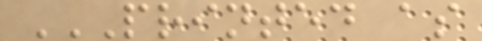PRINTED AS
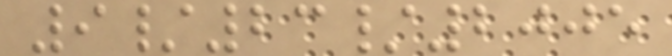9/23/2005
